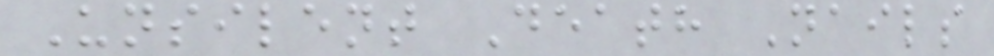Unsilent Death Nails
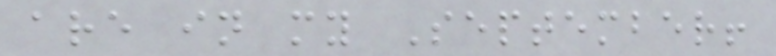are in my September!
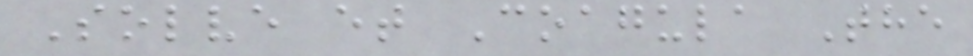Solve et Coagula The
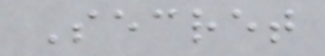Secret
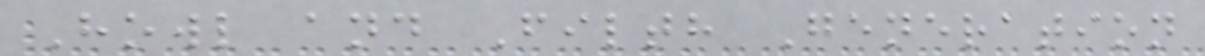Howl and Filth Generation
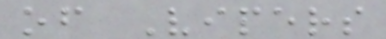of Vipers
